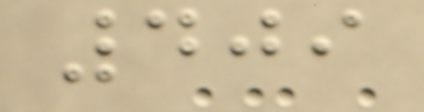409
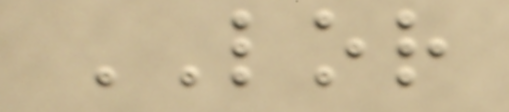LOR
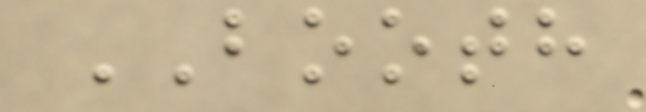BOOTH
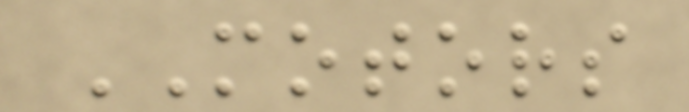MOTORS
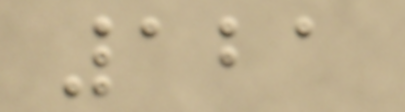121
